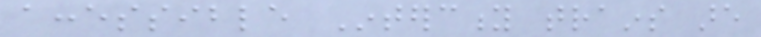accessible Intercity trains are
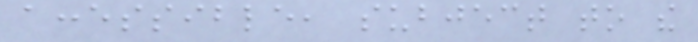accessible, subject to the
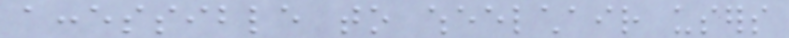accessible to wheelchair users
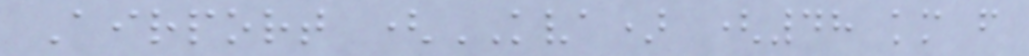Airport (KVA) (48 km from
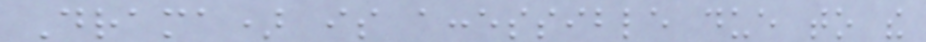Drama) is accessible due to the
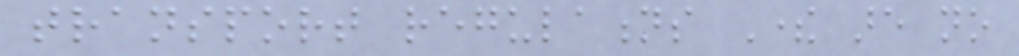transport regulations There are no
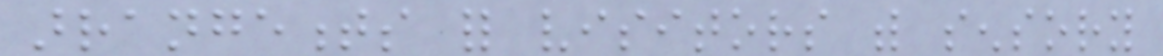arrangements for visitors with sensory
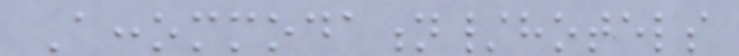Accommodation/hotels
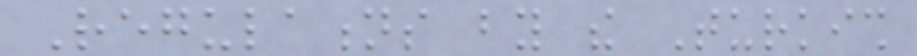Regulations by the Turkish
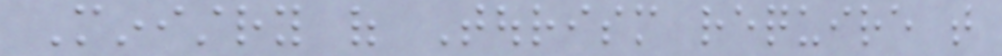Ministry of Tourism require that
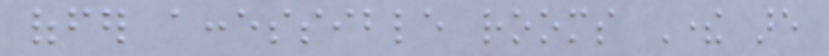offer accessible rooms There are
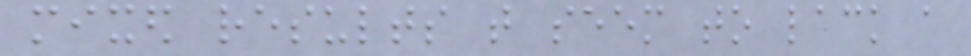mixed results that seem to lack a
